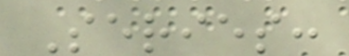Series:
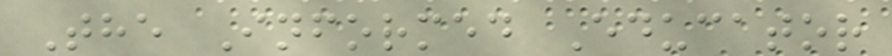The Informed Educator
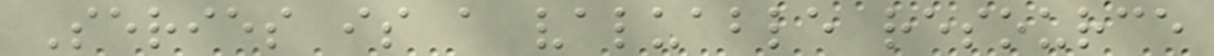Series is a valuable resource
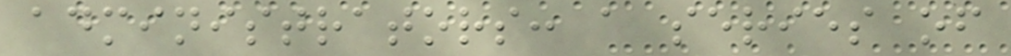administrators: a series of
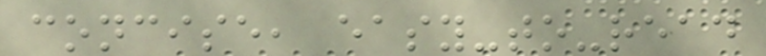concise, easy-to-read
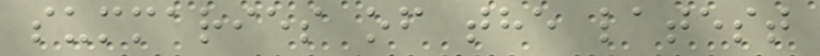summaries of the latest
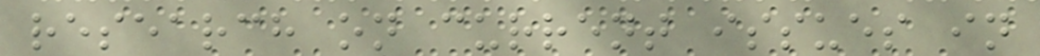research on current issues in
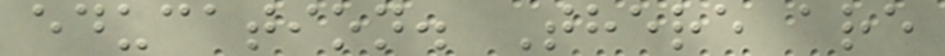education. There are
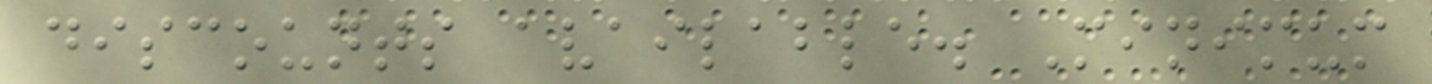discounts available. Minimum
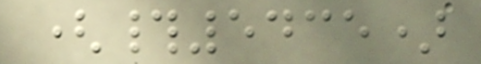(#5435)
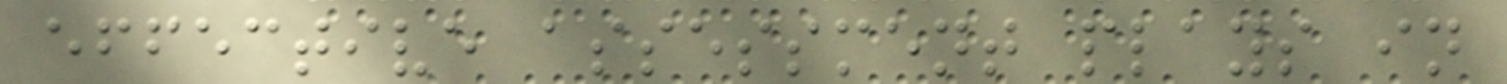effective assessment plays in
